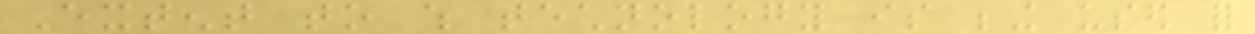Extent to which technology is being used for
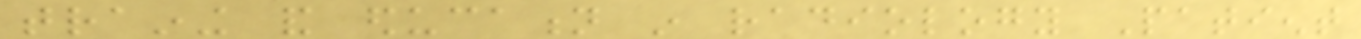training and education in radiology Patient
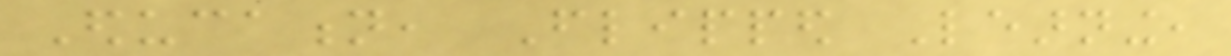Education, Flipped Learning,
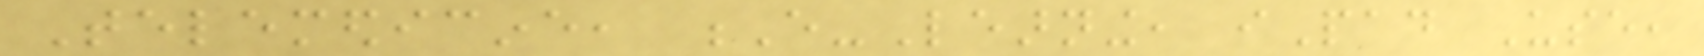Telemedicine, E-Learning, iPad Use,
